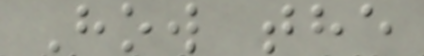How the
